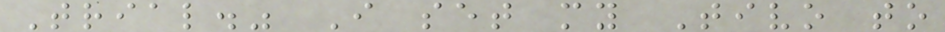Trial." I set my Tivo to
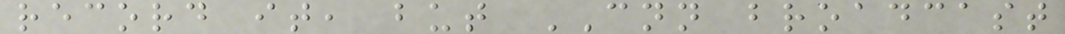record it, but CNN broadcast
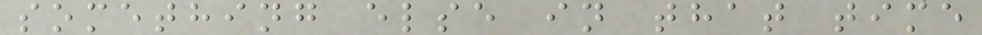something else in that time
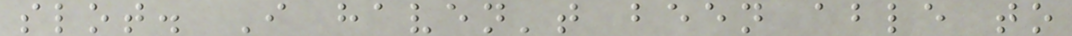slot. I haven't been able to
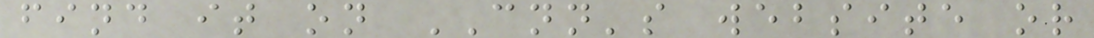find it on CNN's website or
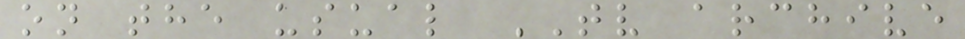on the usual TV archive
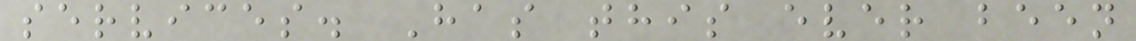services. Has this ever been
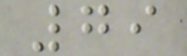79
